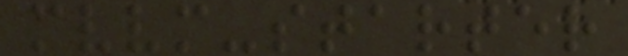mvvm-starter
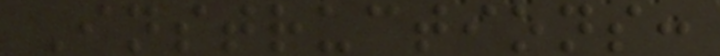Instructions:
